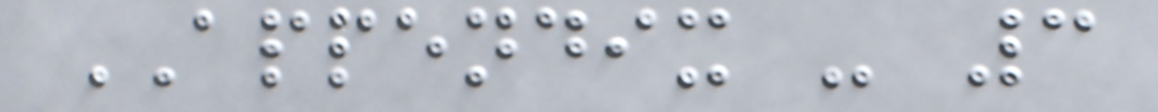APPENDIX - 3
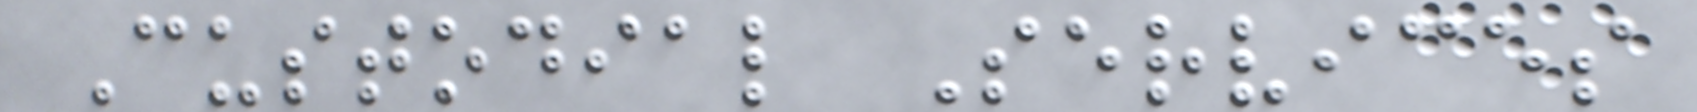Custodial Services
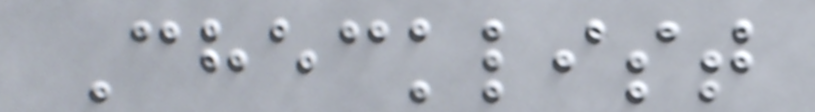Checklist
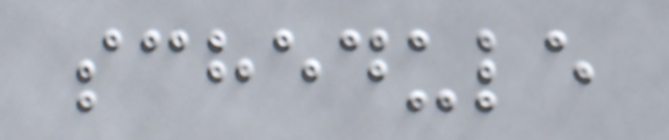schedule
